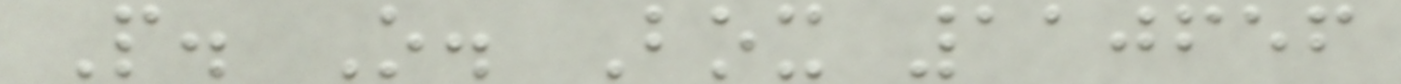P. O. Box 110656
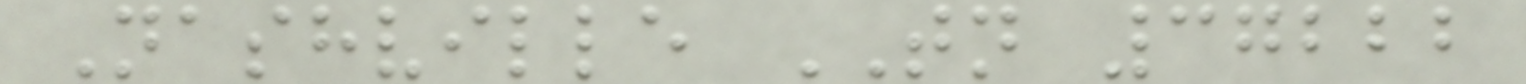Nashville TN 37222
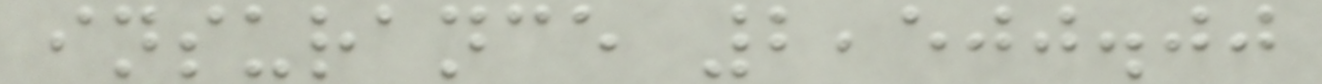insurance 2,500.00
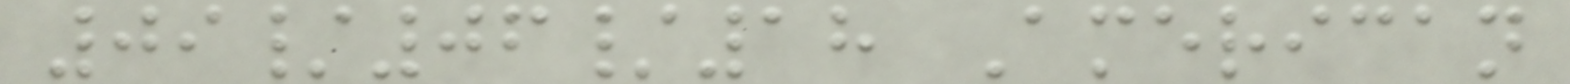09/06/18 American
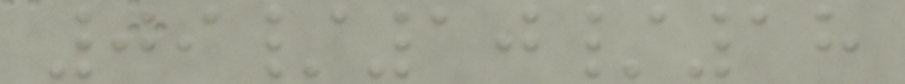09/10/18
